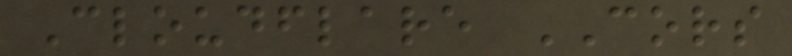Cloudflare CORS
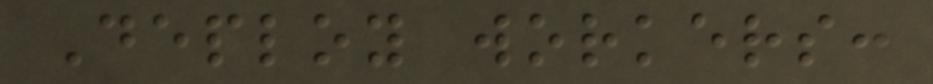Deploy workers:
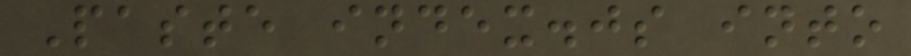Paste index.js into
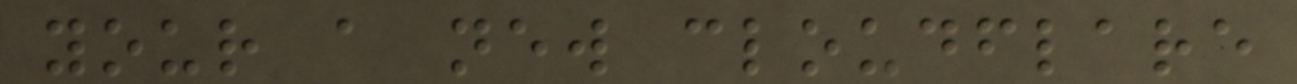your a new cloudflare
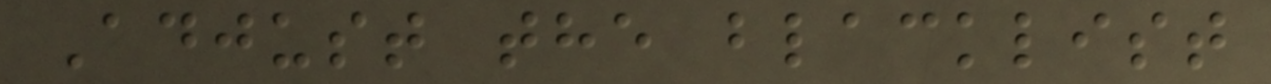Adjust the blacklist
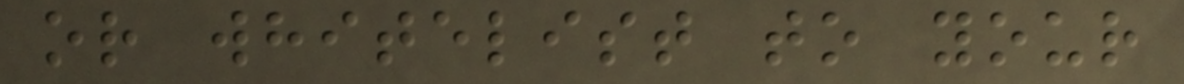or whitelist to your
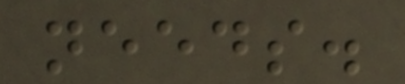needs.
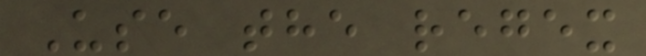Use the regex
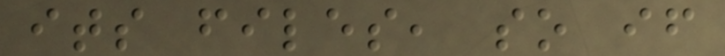its files, so if
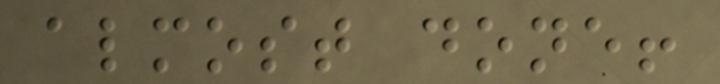almost done!
